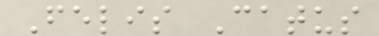Felis Catus
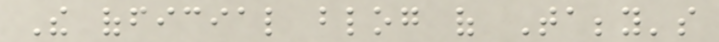The official blog of Tabby's
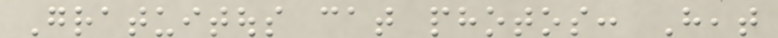Gratuitous cat photos: Heat
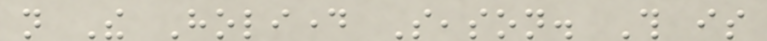not The Holiday Season. This is
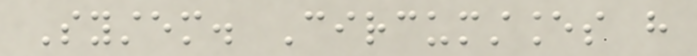System. Circumstances have
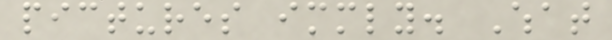pictures immediately. What
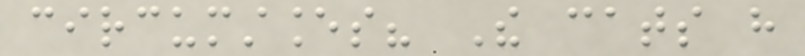circumstances? The cats have
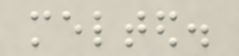melted.
